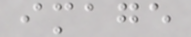image
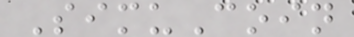SimuCoin
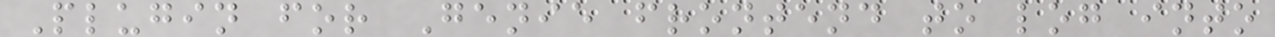Plugin for Genie frontend to log into
